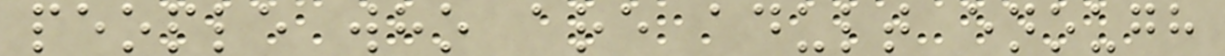people who are adult enough
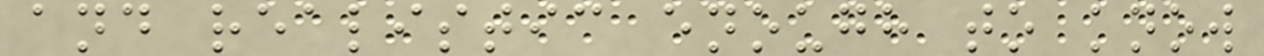and realistic enough to know
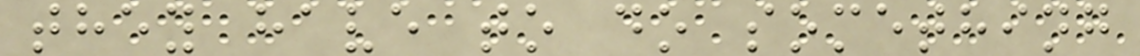they have to do something
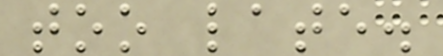too late.
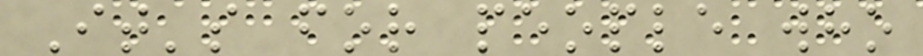It's for people who
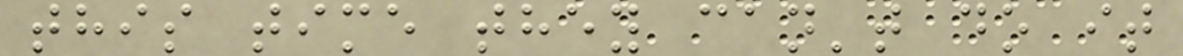this time they can't do it
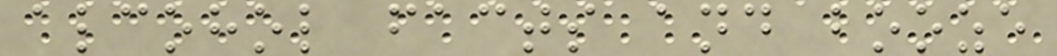alcohol facts and booze
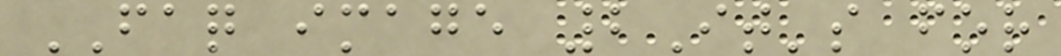FAQ image 2It's for
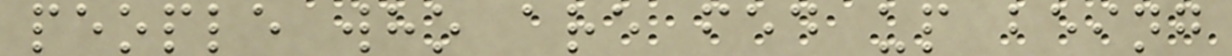people who are fed up being
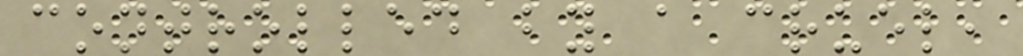controlled by a cruel,
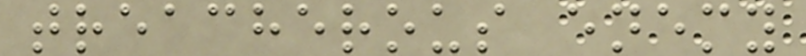treacherous enemy
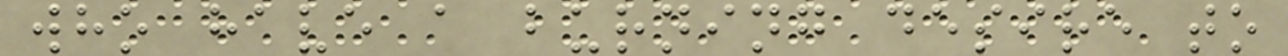who have a burning desire to
